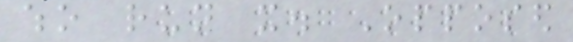who run it. Opposed
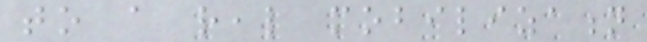to a real mobilization
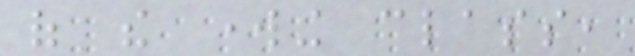of the working class,
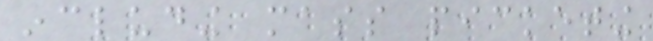including mass picketing
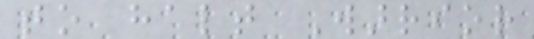to halt Warrior
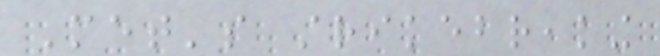Met's strikebreaking
